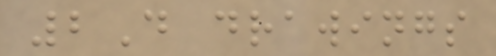2D drawings
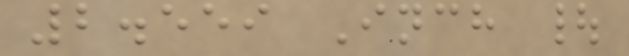2.559 Inch |
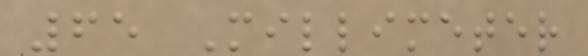65 Millimeter
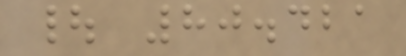| 80.421
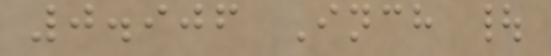0.906 Inch |
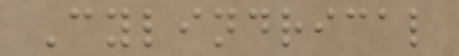Cylindrical
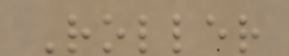Roller
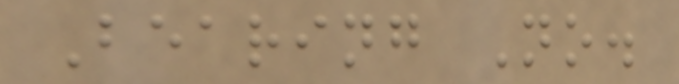Bearing No.
